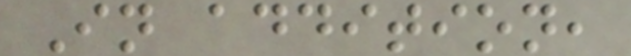In addition,
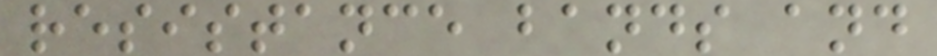resistance bands and
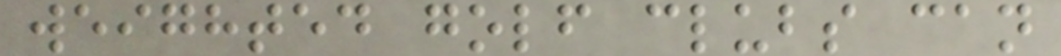weighted golf clubs can
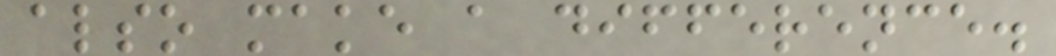also make a difference.
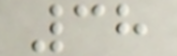38
